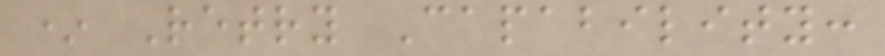* Retry Capability:
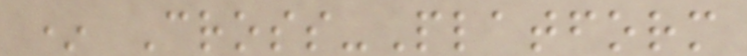* Cross-Platform
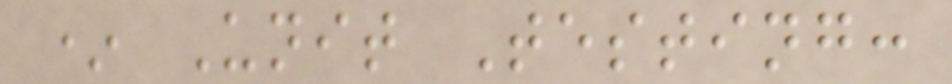* Unit Testing:
